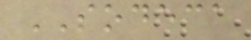SODECA
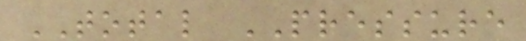TOTAL PRESSURE
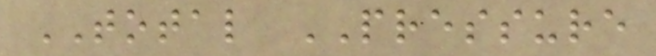TOTAL PRESSURE
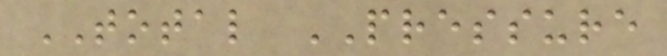TOTAL PRESSURE
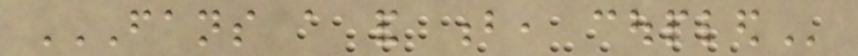FANS A AND B, COUPLED
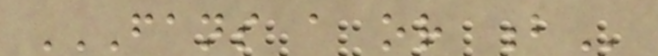FANS A OR B
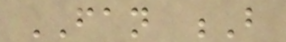FAN B
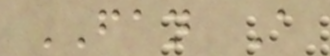FAN A
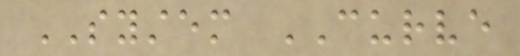SYSTEM CURVE
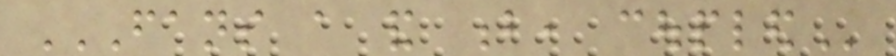FANS A AND B, COUPLED
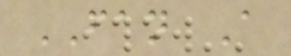FAN A
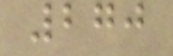270
